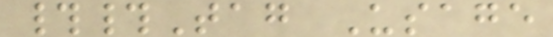##Tag Usage
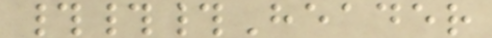###Header
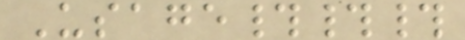Usage###
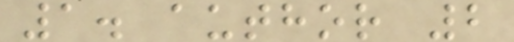1. author 2
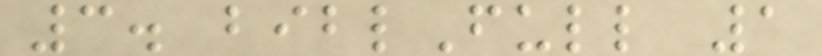3. biblFull 1
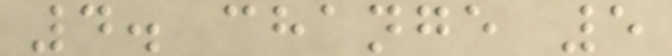4. change 5
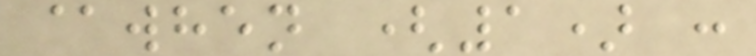@when (1) :
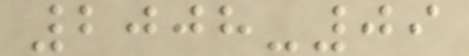2008-09
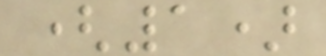(1)
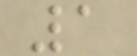1
